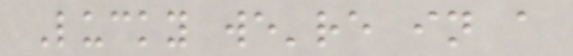Lucky we're in a
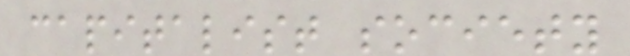capitalist society
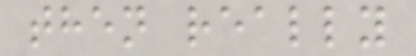then really
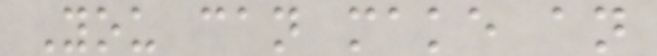You can make an
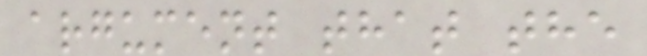argument that the
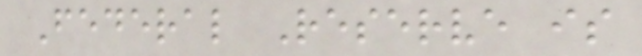Federal Reserve is
